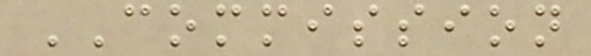COMMISSION
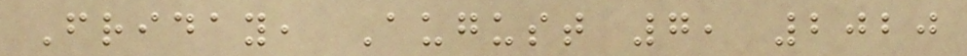Friday, August 7, 2020
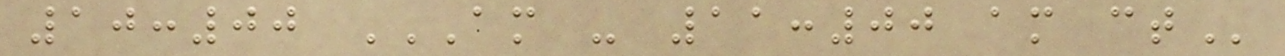10:00 AM - 11:00 AM CT
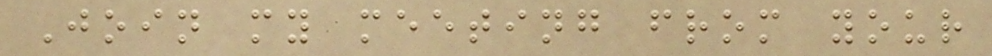Join my meeting from your
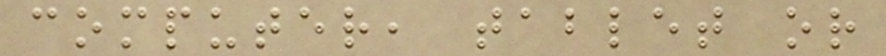computer, tablet or
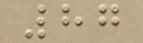87
